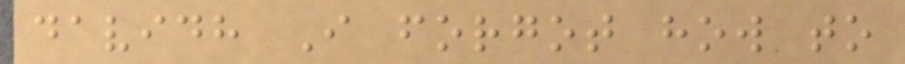davidh I forgot how to
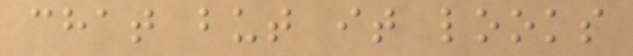chat but it looks
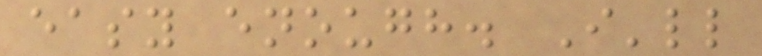easy enough. I'll
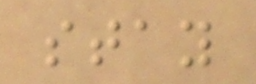stay
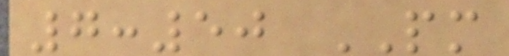7:50 PM
